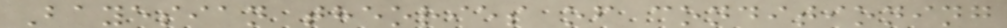Bayesian theories of conditioning
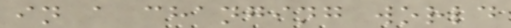in a changing world
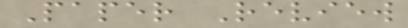Paper Review
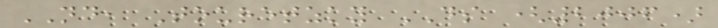ND, Touretzky DS (2006)
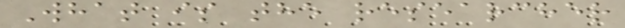What is the researcher
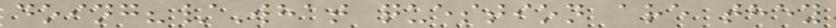doing?/What question are they
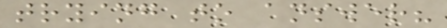trying to answer?
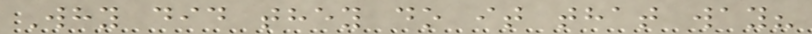Why did they do it that way?
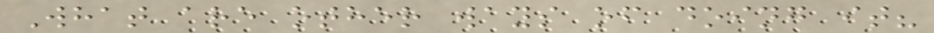What are other ways of doing it?
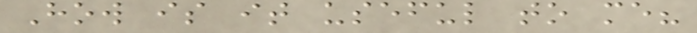How is it useful to me?
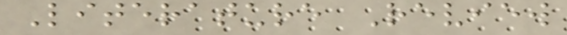Literature Review
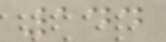144
